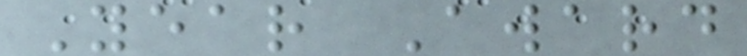Year Award
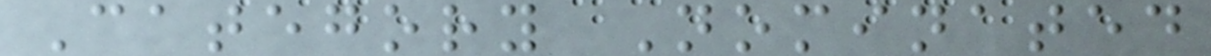Category Nominated
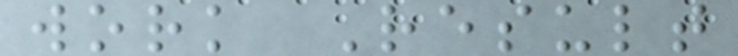work Result
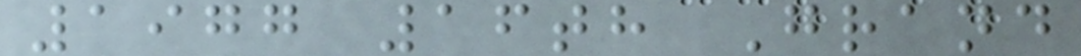1977 16th Grand
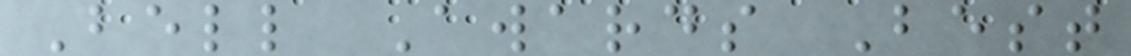Bell Awards Best
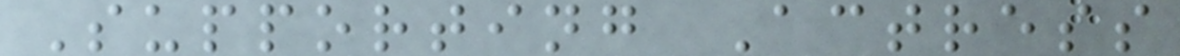Supporting Actress
